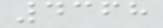4368
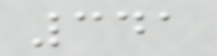341
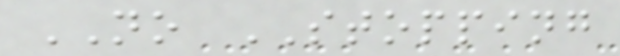NO STOPPING
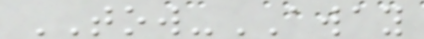TOW-AWAY
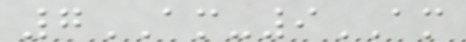7AM-9AM
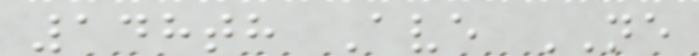148th Ave NE
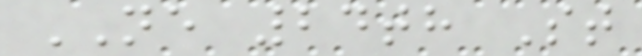NE 24th St
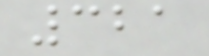321
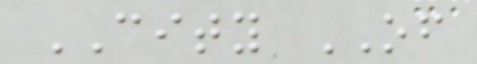CITY OF
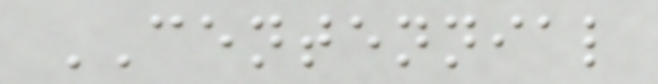CENTENNIAL
